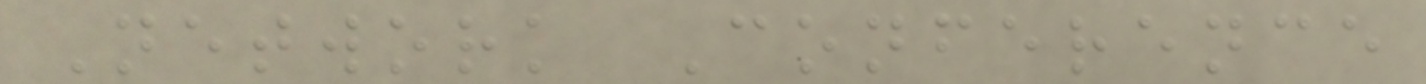Network Conference
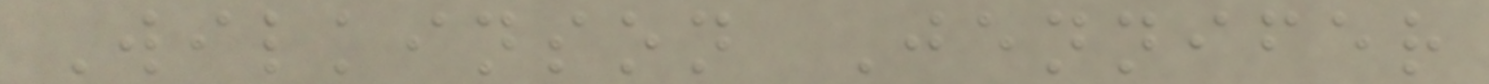Wilkinson Jennifer
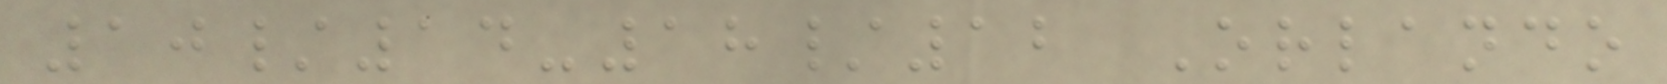10/14-18/12 Orlando
